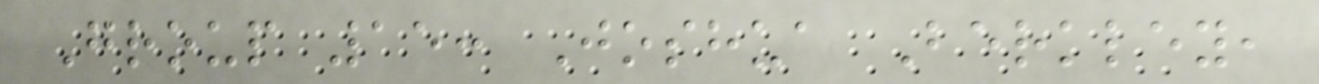Group 15: Joshua Berkley,
